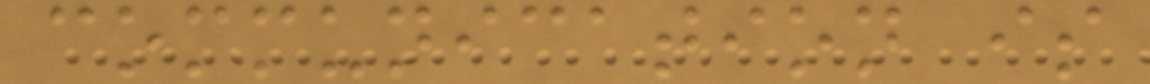communication is
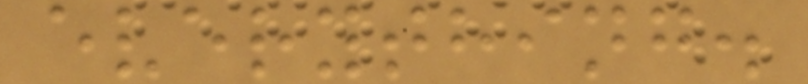everything.
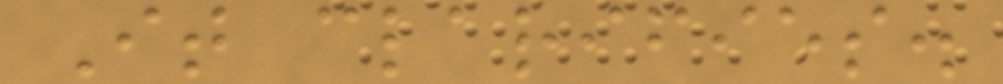It clarifies.
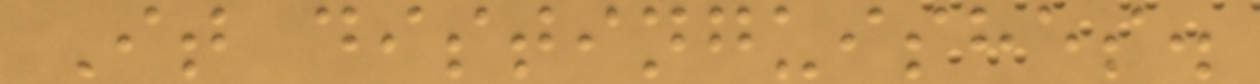It distinguishes.
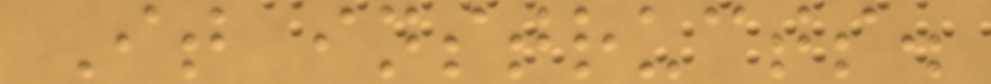It instructs.
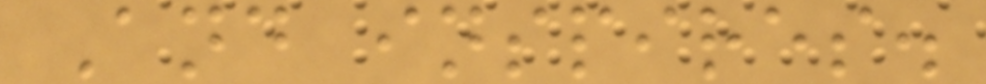And inspires.
